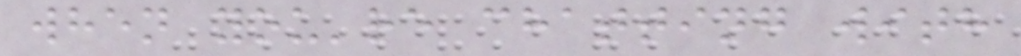when you're chatting with
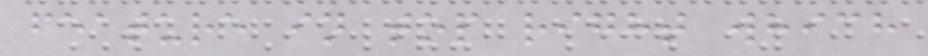feature in top right which
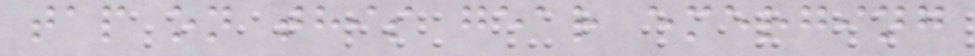tap on this gear emerging
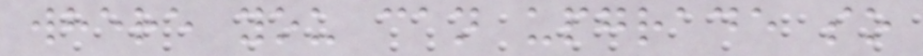where you can upgrade so
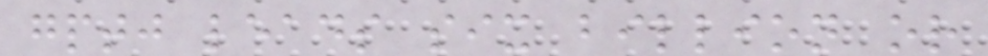gptj leads six billion or
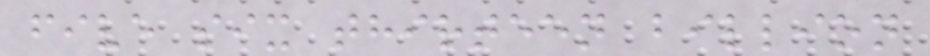five six thirteen billion
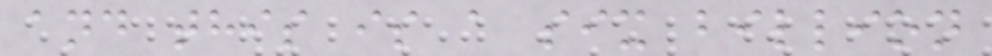and this is a six billion
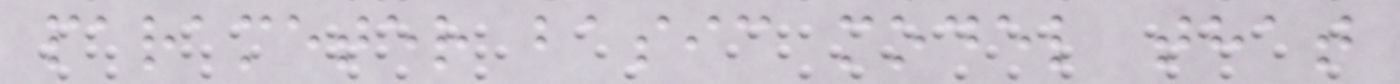parameter basic model that
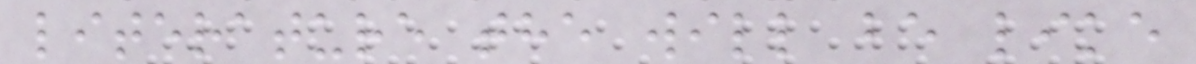literature the will be like
